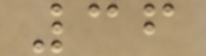36
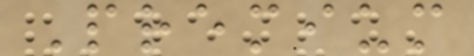Premium
